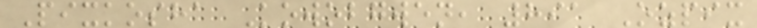Pixkosha Kowobgwen, 891 Ozpix
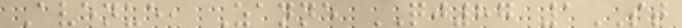Avenue, Zanne QJ87 1ST
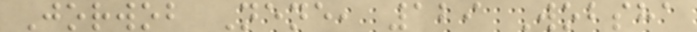Jorwob Nene, 129 Wobsha
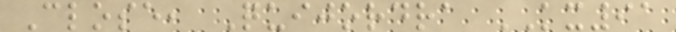Close, Quijordra KX91
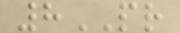8PR
